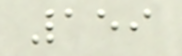159
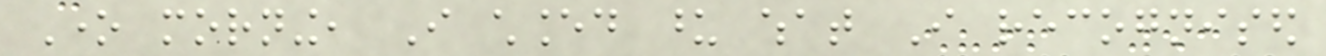One morning, I chanced upon what I recognised
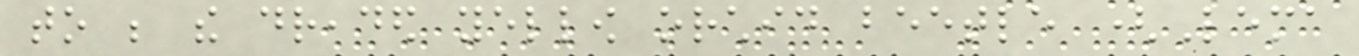to be the dreaded yellow orchid beetle (Lema
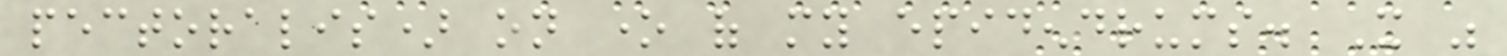pectoralis) on one of my epidendrums. It was
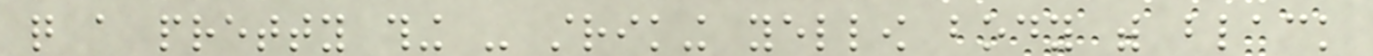quite a pretty thing - striking yellow body with black
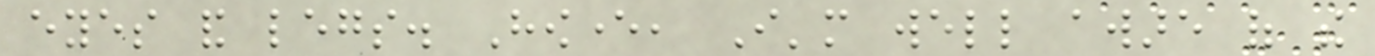eyes and legs. However, I'm well aware of the
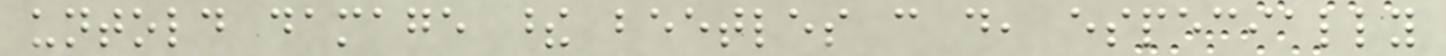untold damage these beetles can do, especially
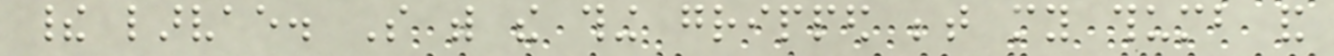their larvae. So with the thing gripped between my thumb and
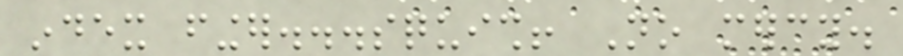index finger...squish! No mercy.
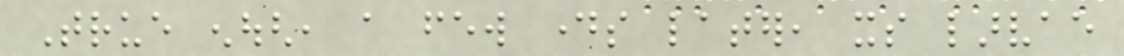True enough, a few days later, its larvae
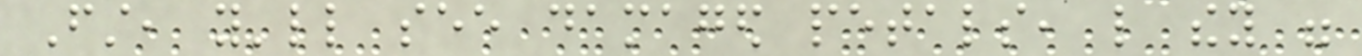First, you'll see damaged petals, like they were
